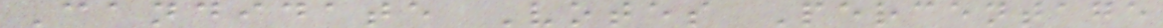Candidate Votes Percentage
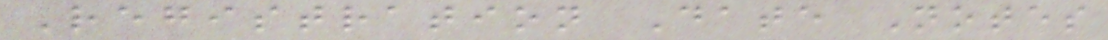Registration Date Notes
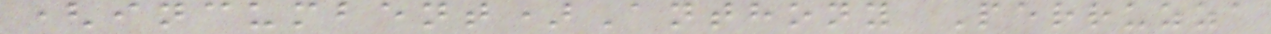(incumbent)Anthony Perruzza
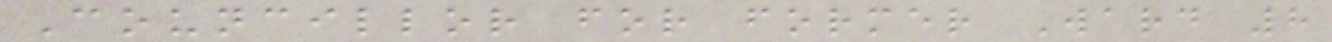Councillor for former Ward 8
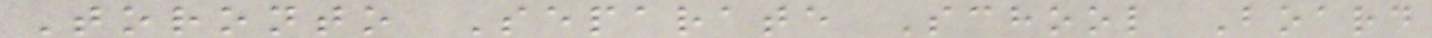Toronto Separate School Board
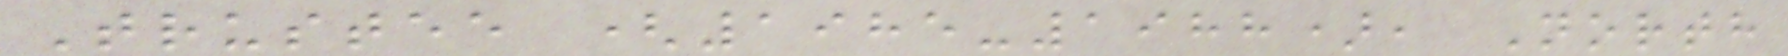Trustee (1985-1988), North
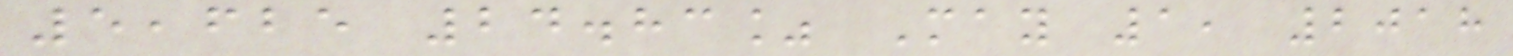5,625 24.83% May 1, 2018
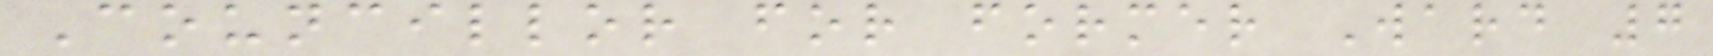Councillor for former Ward 7
